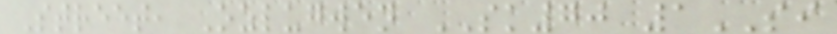Street, Ozlugwen SK70 1SI
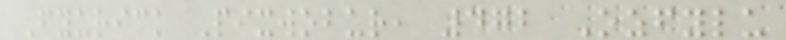Fyurick Pixwobur, 472 Ozfylu
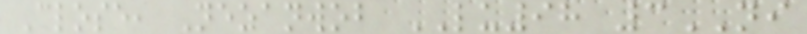Close, Nezanwob LU98 3NI
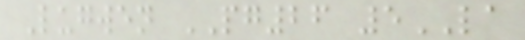Lugwen PG26 5LA
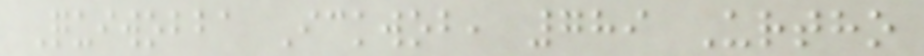Quiwobba Ickwob, 789 Urtho
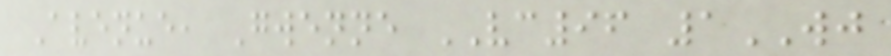Avenue, Gwenne VC96 1WJ
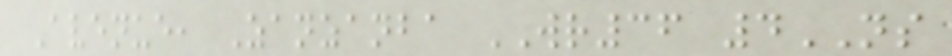Avenue, Zanzanba WR36 4NS
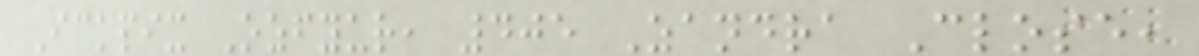Ickpix Ozfyur, 405 Zandra Close,
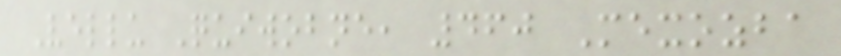Vellu Quiwobne, 460 Mexozba
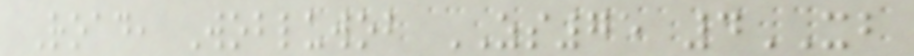Road, Wobluwob ZS75 4XB
